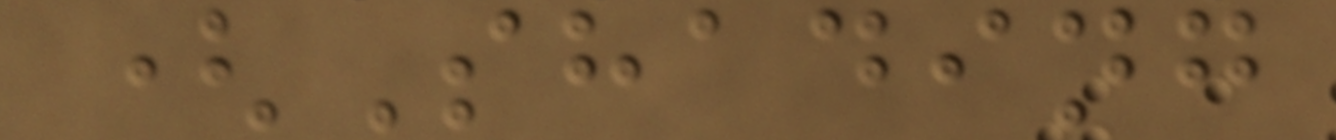(Shading
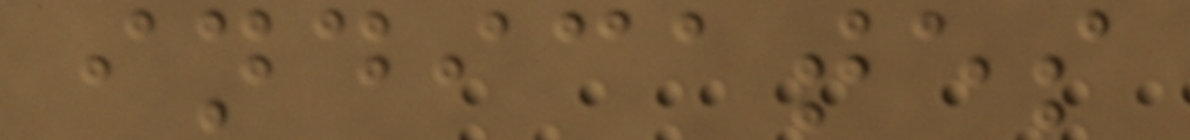indicates
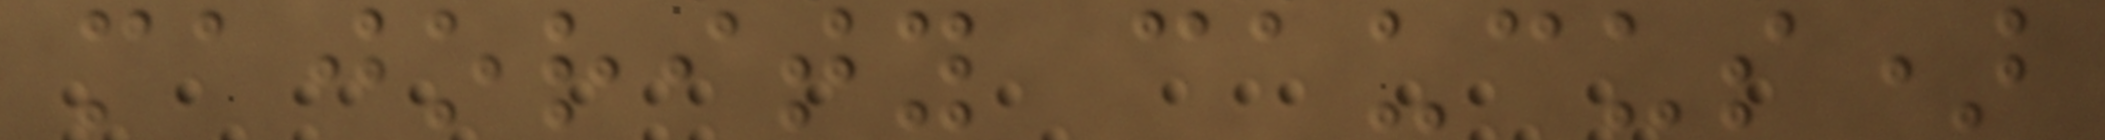majority caucus)
